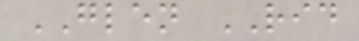GLEN RID
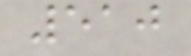510
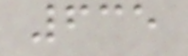635
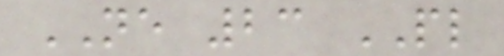NE 23 PL
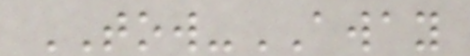TOW-AWAY
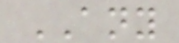ANY
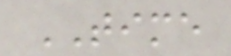TIME
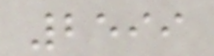2599
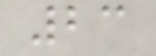23
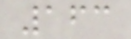163
